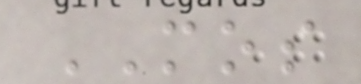MOS
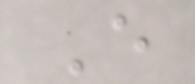E
